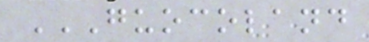GUOCOLAND
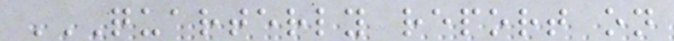QUARTERLY REPORT ON
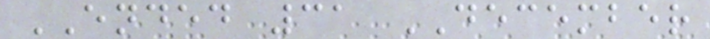ENDED 31 DECEMBER
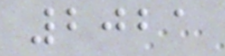2021
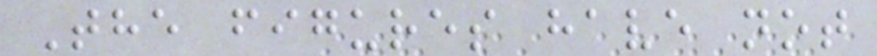The figures have not
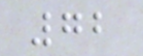72
